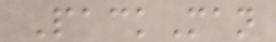PackMan
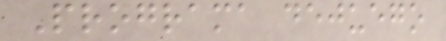Programa dejuego
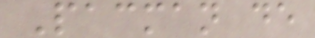Pacman de
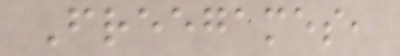Freegames,
